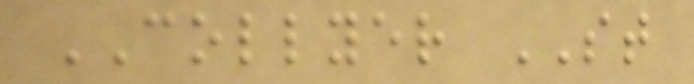COLLYER ST
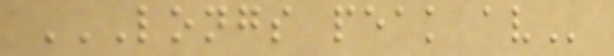LONGS PEAK AV
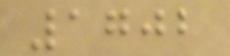1702
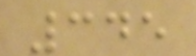345
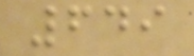649
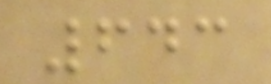643
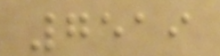7519
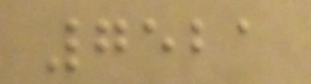7521
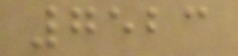7523
